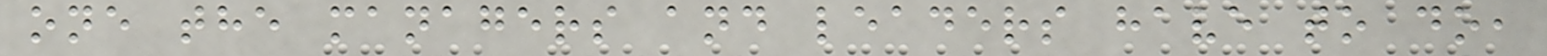one the managers and leaders have to do,
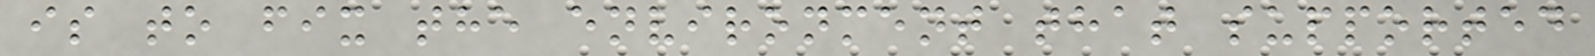is to fix the environment that supported
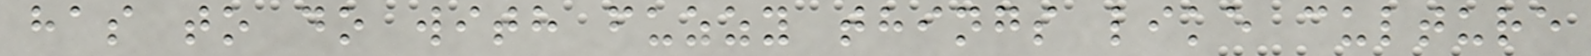has to do with fuzzy things like culture
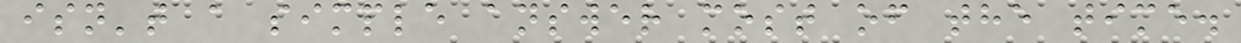isn't a simple answer most of the time.
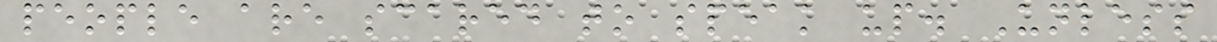people are scared to speak up. Unless
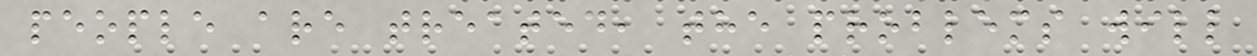people are treated, the problems will
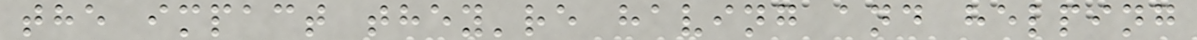the impact they're having and helping
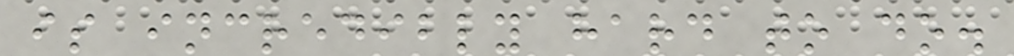is incredibly hard to do.
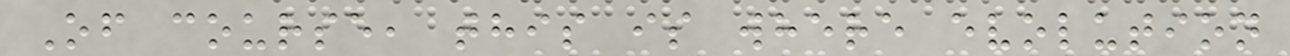Of course, this is where evolution
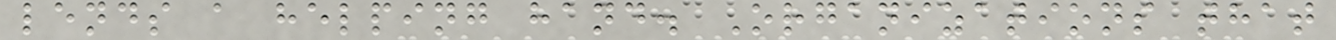lends a helping hand. Organizations that
